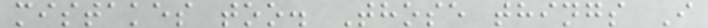mistakes too. Those things I
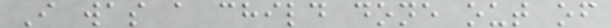I was a child done out of
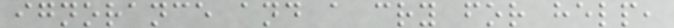ignorance and a cry for help,
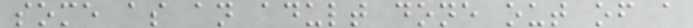some as an adult done out of a
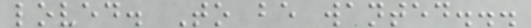loved. To be wanted...
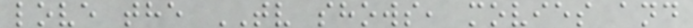love the TV shows, movies and
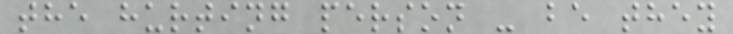the hurting person - be they
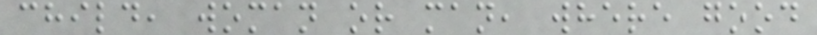child, woman or man, where good
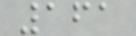161
